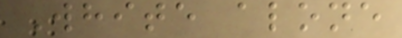White alone
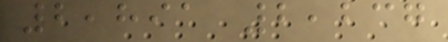2,891 2,237
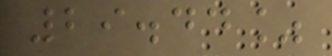29.44%
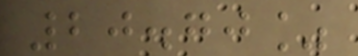20.70%
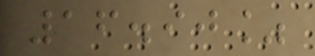16.90%
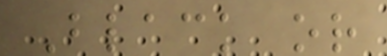Black or
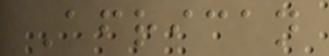African
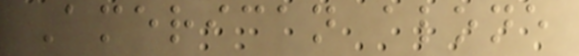American alone
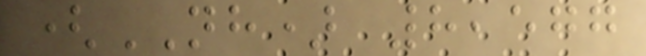(NH) 8,577
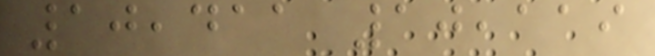10,411 10,119
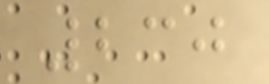230
